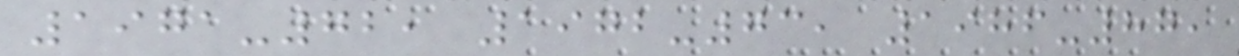1971-72, 1972-73, 1986-87,
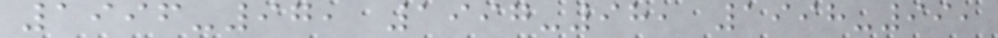1996-97, 1997-98, 1998-99,
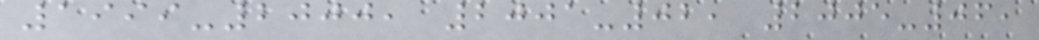1999-2000, 2001-02, 2005-06,
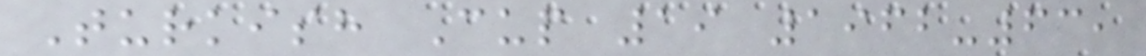Turkish Cup 19 1962-63,
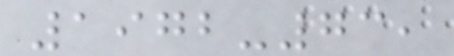1972-73,
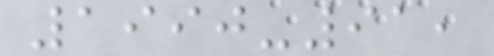1990-91,
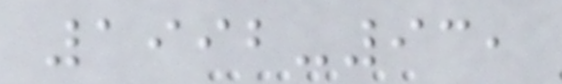1992-93,
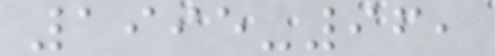1995-96,
